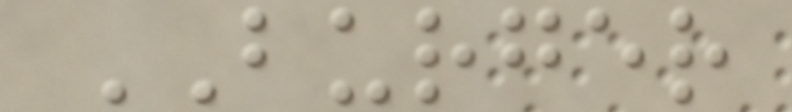BURGER
